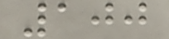100
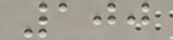100
